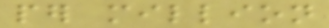per million
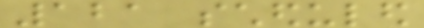121 scheduled
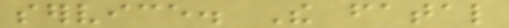service. The fatal
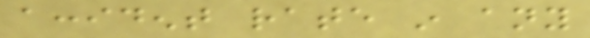accident rate in any
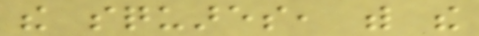the squares, with the
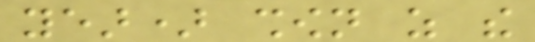year) shown as the
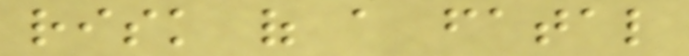risk of a fatal
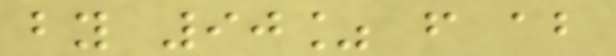by 90% from about
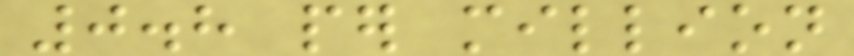0.8 per million
